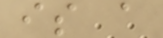is a
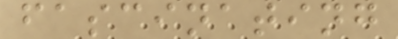fascinating
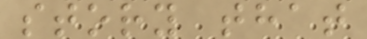story that
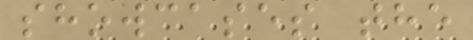showcases the
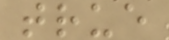true
